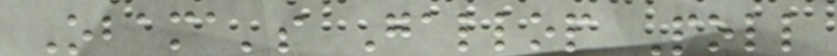Obama's Gallop Poll
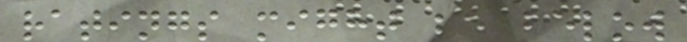ratings might be below
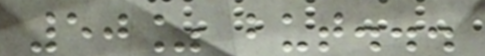50% but...
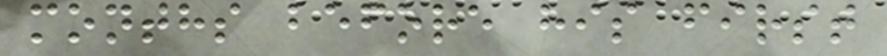months before his first
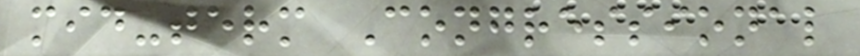mid-term Congressional
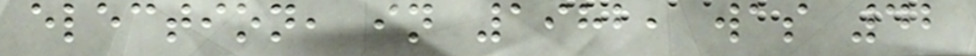election, in 1982, was 42
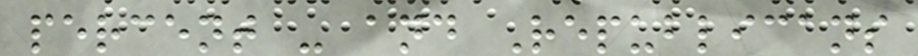percent - and Republicans
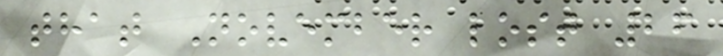that November lost 26
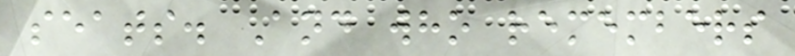seats. And who remembers
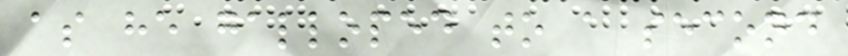as he galloped to a second
